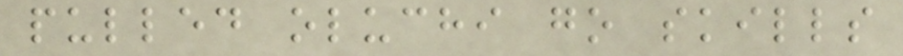pulled oluchi go skills
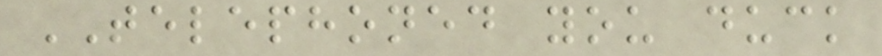TELEPHONED you duck
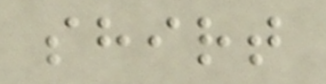shirt
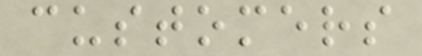customers
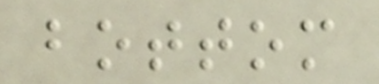bottom
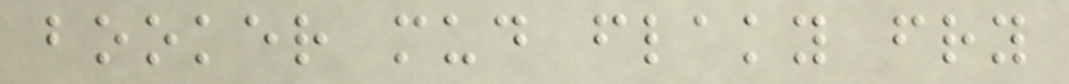booker mud flaky fry
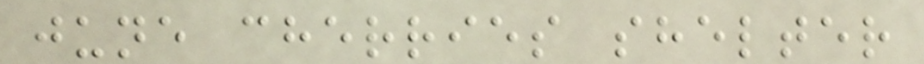june cherries shelter
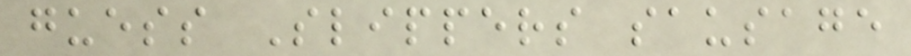guess Slippers sausage
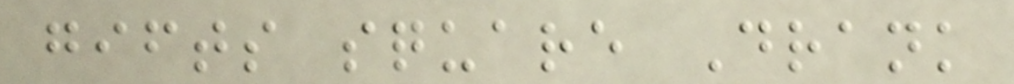gifts square Drank
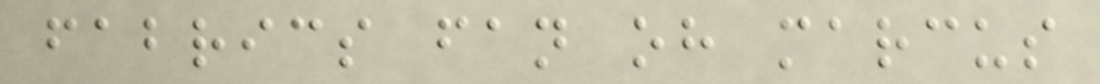fabrics fan oh marcus
